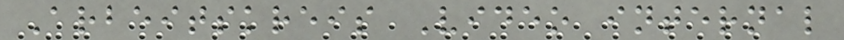Arbeitskreis Video internal
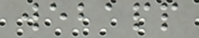webapp
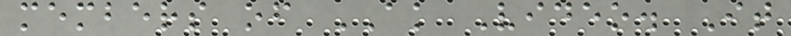members of AK Video. It
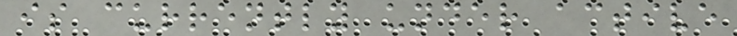is currently under active
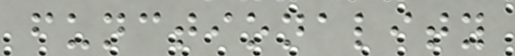functionality
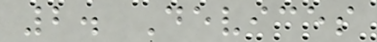2. Devices
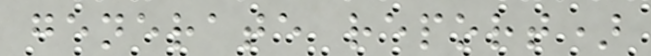generate report)
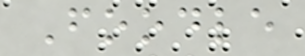Foodle
